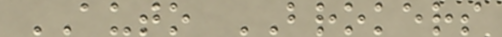AUTO BROKERS
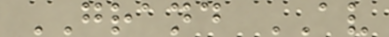GRAND AV
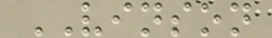VINSON
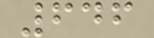646
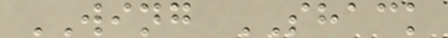WING SHACK
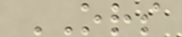ORS
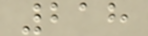218
